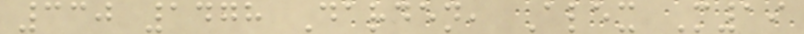330 1478 Darden, Alex M19
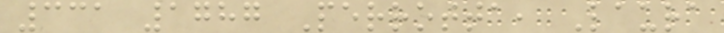331 1787 Perrotta, Laura
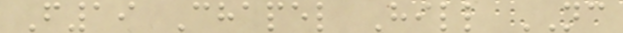F19 Chapel Hill NC
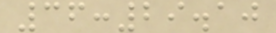36:29.10
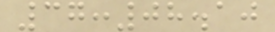37:08.10
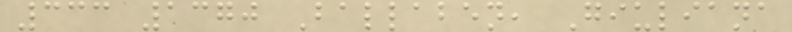333 1370 Ballaben, Giuliana
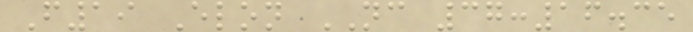F19 Elon NC 37:16.35
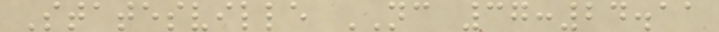Statesville NC 37:24.11
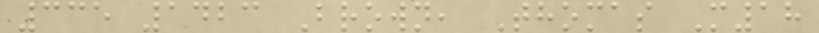335 1423 Brown, Thomas M18
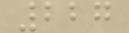227
